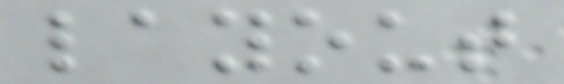layout
